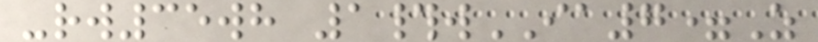-rw35wh 1#wIA7=Z
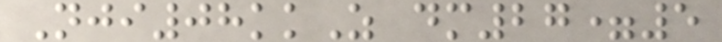Nji08kkZ dm27=5
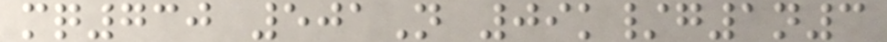mq730 501N 09k/g1n3
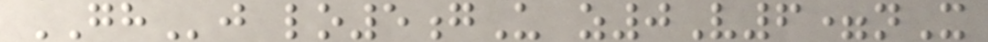GHj lo5gU z0V6=nX
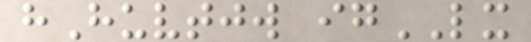hHuvtjw igLX
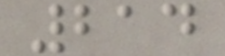214
